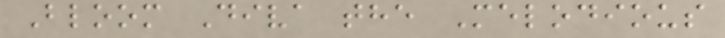Bloom Diva the Melodious
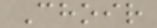Choir
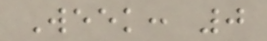Week: 0
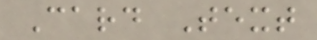Card Text
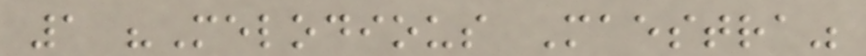1 "Melodious Maestra"
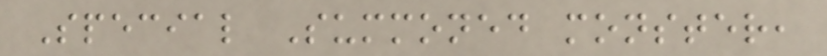Special Summoned monster,
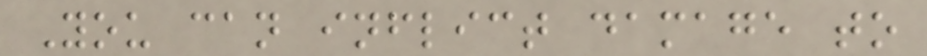You can inflict damage to
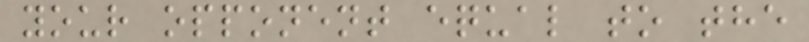your opponent equal to the
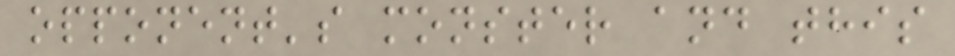opponent's monster and this
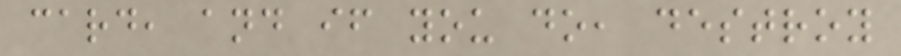card, and if you do, destroy
